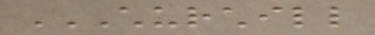CHURCHILL
